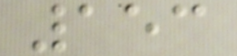153
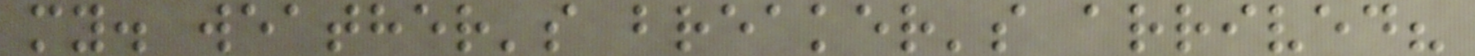my. weather's breaker's arrived?
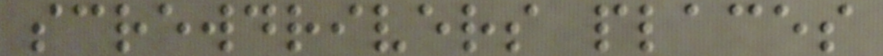screwdrivers places
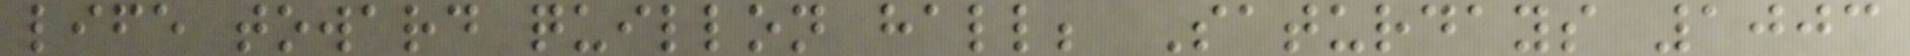life toward quillon hall; Saturdays 1003
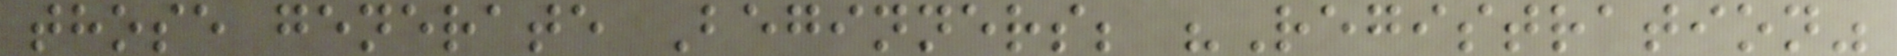those generate Beginners; "Registration"
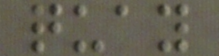quay
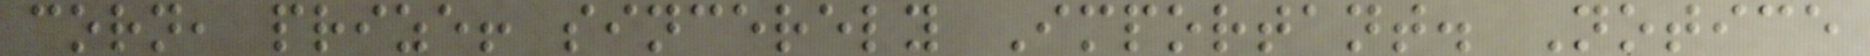corn, prize! sincerely Important. Notice
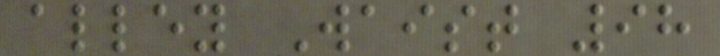alley Waist 98
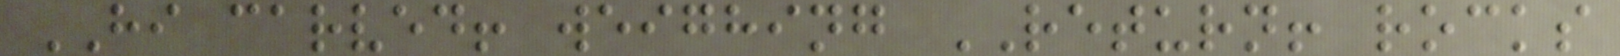HI carved! weighing RETURN! rocks
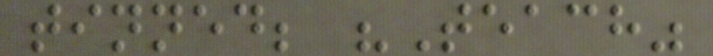tinned; "Teach"
